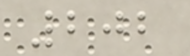202
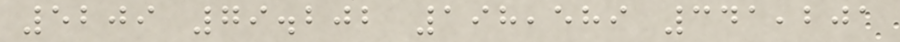5209 79.202 198,589 341,201
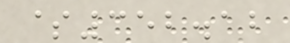$352.12
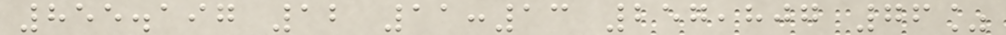855.197 12 11:13 257,807 76%
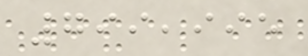799,995
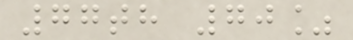77th 70%
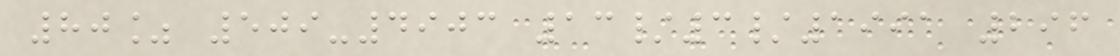80% 509-4903 13/3/1991 296
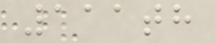111th
